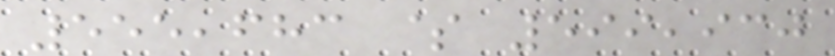555,683 $ 599,930
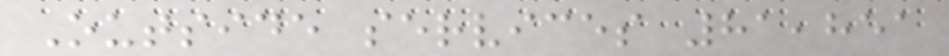Outside services 81,851
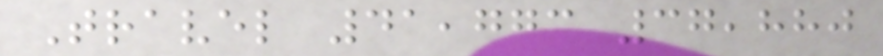Travel 41,773 37,880
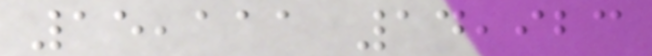15,111 14,923
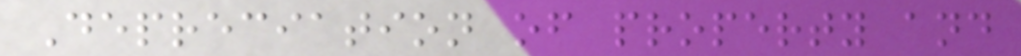Depreciation of property and
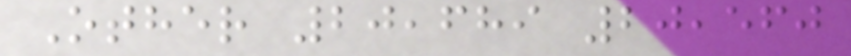Other 20,689 20,560
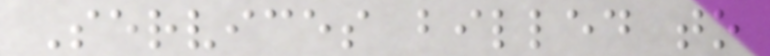Services billed to
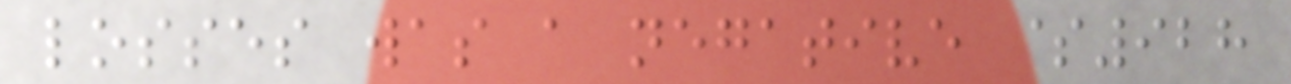losses was a negative $928
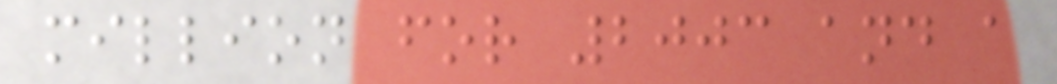million for 2003 and a
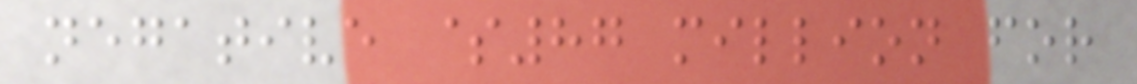negative $87 million for
